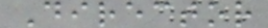Director
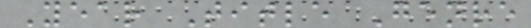Year Title Genre
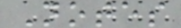Notes
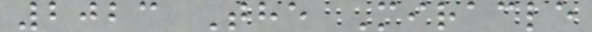2023 The Miracle
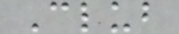Club
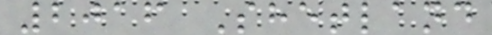2016 Shetland
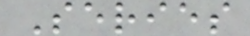Series
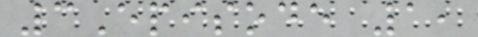3Episode 1,
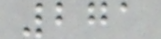271
